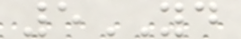5YD
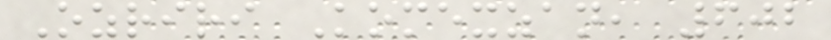Ozriri Komexzan, 602
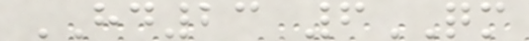HD23 6QM
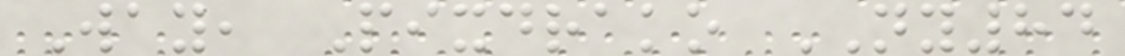Way, Pixdrako NY84
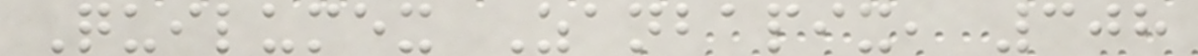Quilumex Zanbapix, 308
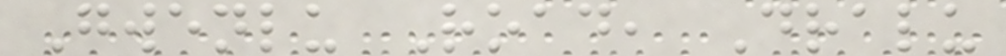Gwenlu Road, Dralu
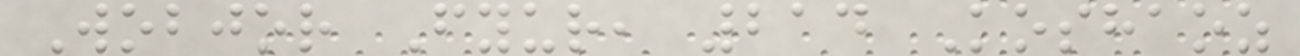Wobjor Fyur, 214 Koshaoz
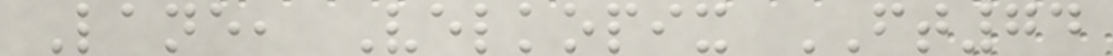Lane, Velkopix FT74
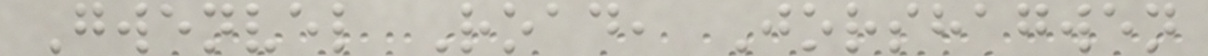Gwenvel Road, Jorshagwen
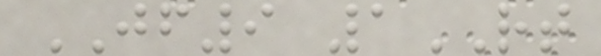JF9 1RT
